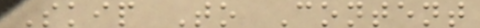Skip To Content
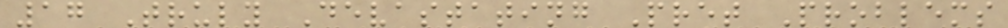17 Truly Devastating Pret Problems
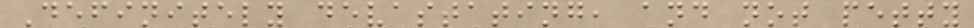Definitely devastating, and not petty
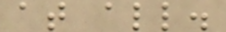at all.
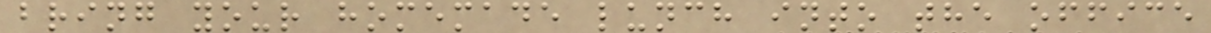bring your homemade lunch into the office
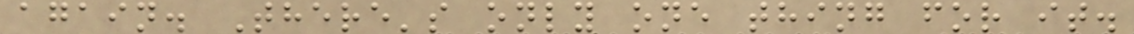again. There's only one thing for it.
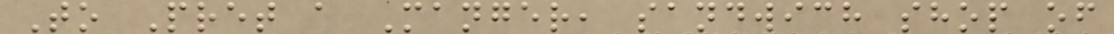To Pret a Manger, sandwich shop of
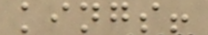kings!
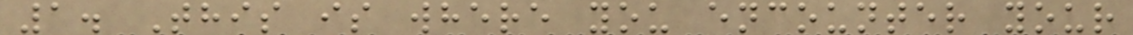1. This is where you encounter your
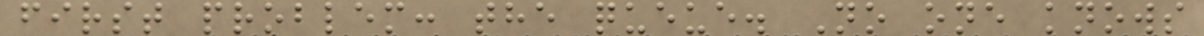first problem: the queue. No one knows
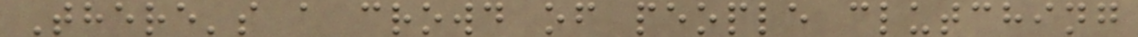There's a crowd of people clutching
